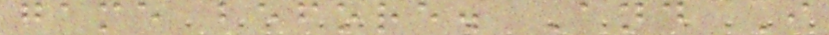game before. And I
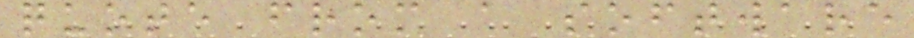quote from a software
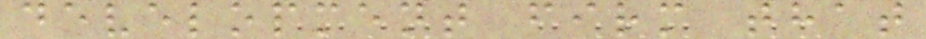development firm that
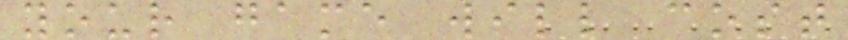your game will cost
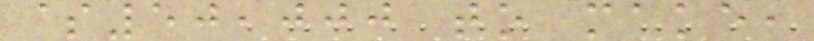$50,000 to make,
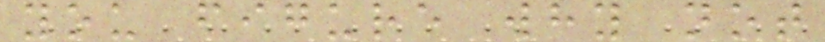you figure why not
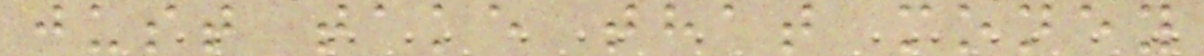just take that money
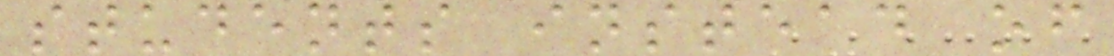students instead of
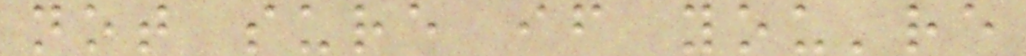not sure if you're
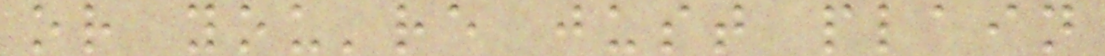or you're just plain
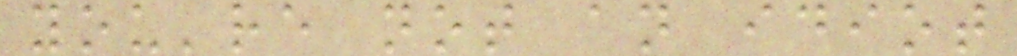you're not an idiot
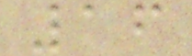16
